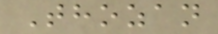Thozan
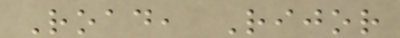Road, Rijor
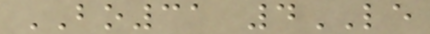BO31 4LE
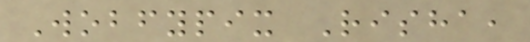Wobfypix Risha,
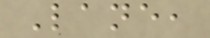Lane,
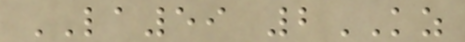LA59 2KZ
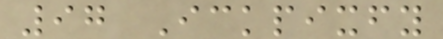97 Ickpixfy
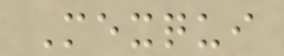Mexqui
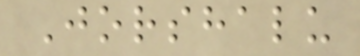Jorshalu
